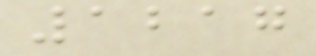1217
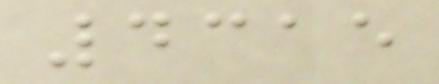4315
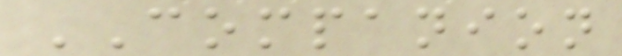COMPANION
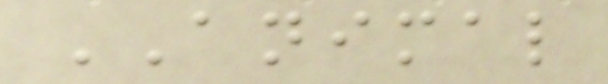ANIMAL
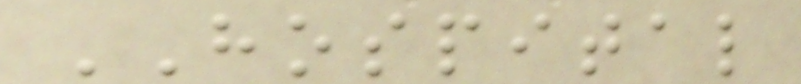HOSPITAL
